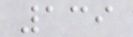139
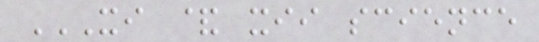XI & XII SCIENCE
